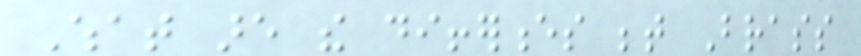What are the differences between Brass
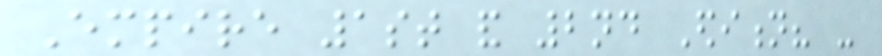Empire 1st and 2nd Edition? -
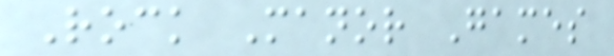Rock Manor Games
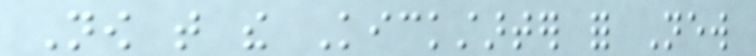Now that the Kickstarter for New
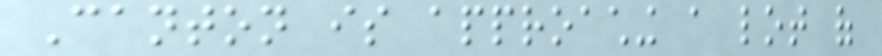Canton is approaching a lot of
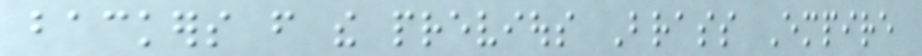backers from the previous Brass Empire
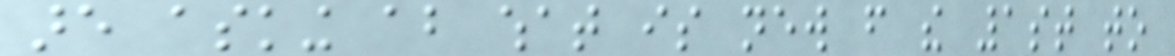are asking about what is new from the 1st to
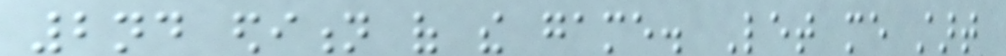2nd edition of the game. Let me start
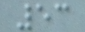53
